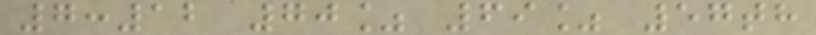7:12 70% 69% 57th
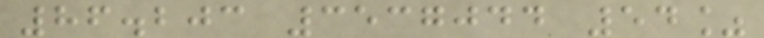86.203 3537044 54%
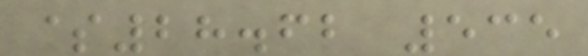$28.62 535
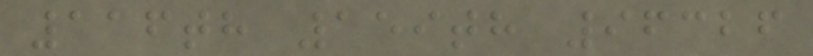116th 159th 96326
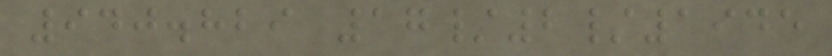940.829 17/2/1945
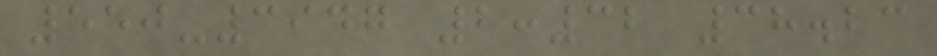550-3947 2:32 38.23
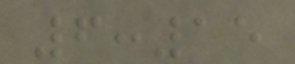6:15
